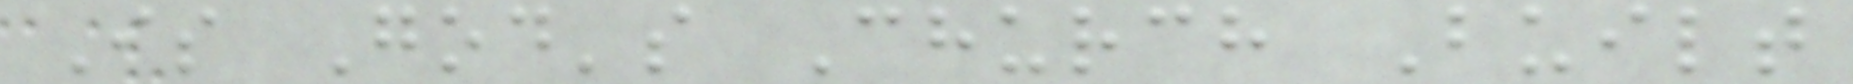Is God's Church Built
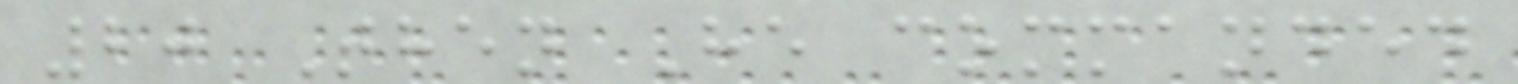20 Then He commanded
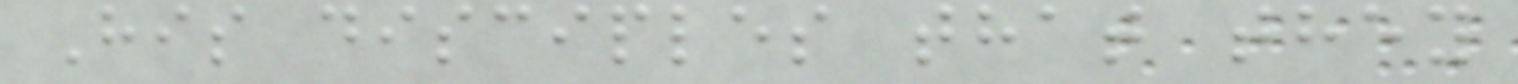His disciples that they
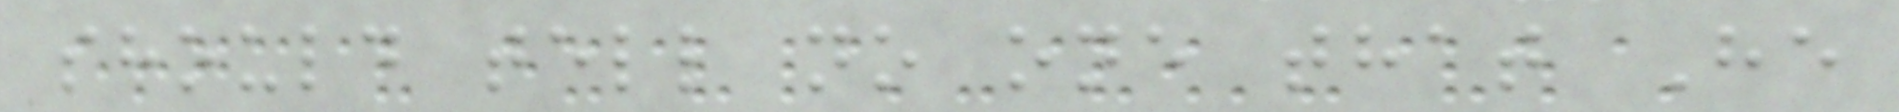should tell no one that He
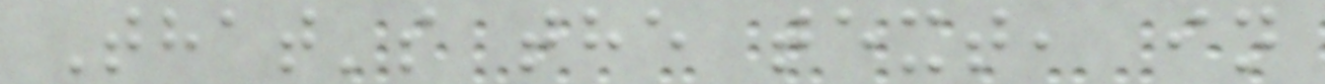That's the text, in
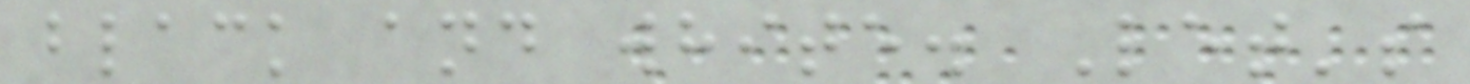black and white. Let's
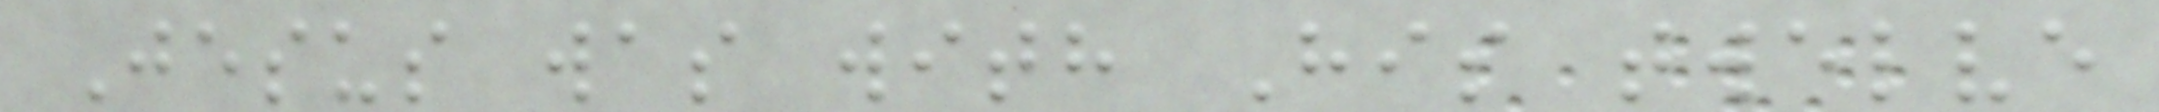Jesus was with His twelve
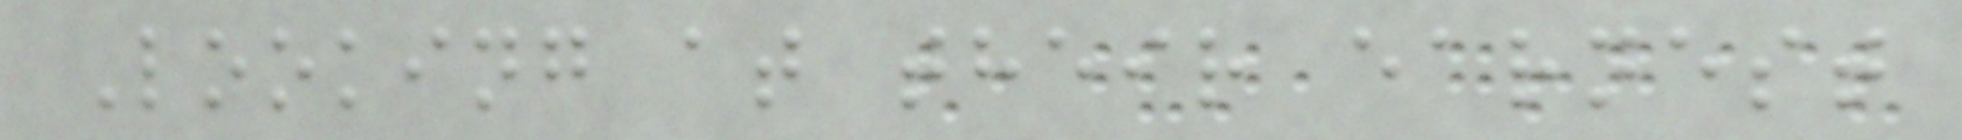Looking at their earnest
